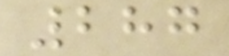287
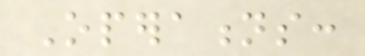Operations:
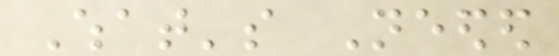What's Needed
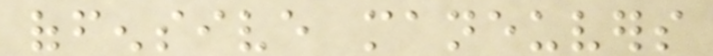offensive maneuvers
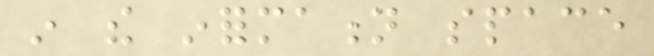in the information space
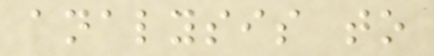analysis to
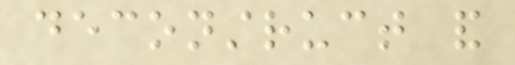deconstruct and
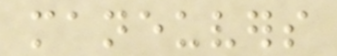maneuvers
